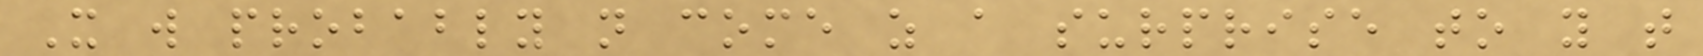It will probably not come as a surprise to you that
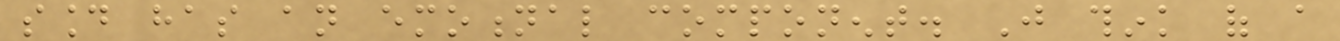sound has an emotional component. Just think of a
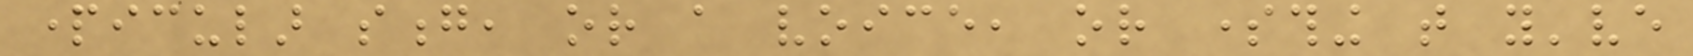particular song, or a voice, or something that you've
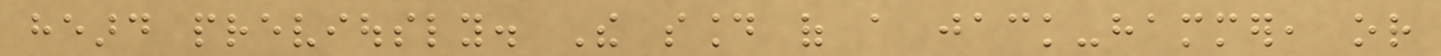heard previously. The sound of a jack-hammer, or
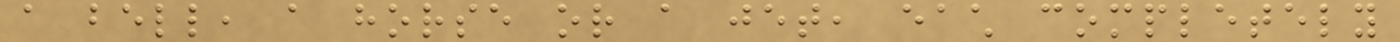a bell, a horse or a jet, each completely
